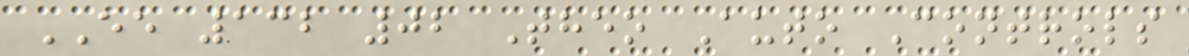EE 132 02 Theo Auto Controls
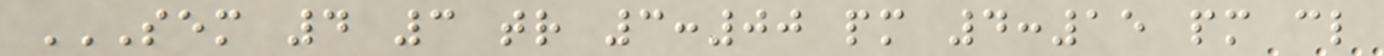SEM 4 3 TR 3:00 PM 4:15 PM CL
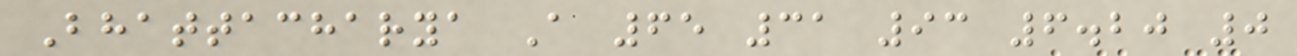Bhattacharya A 65 31 93 6.20 0
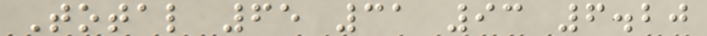Total 65 31 93 6.20
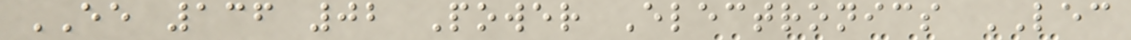EE 136 02 Power Electronics LEC
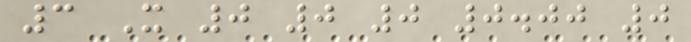3 X 0 0 0 0.00 0
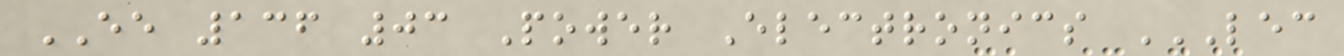EE 136 03 Power Electronics LEC
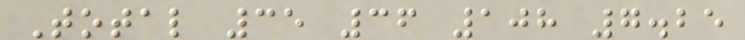Total 35 36 108 7.25
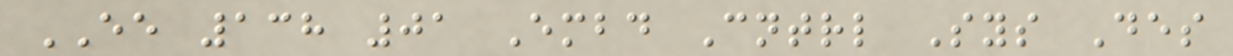EE 138 01 Embd Cntrl Sys Des
